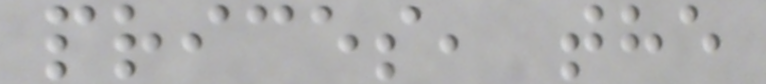prices, the
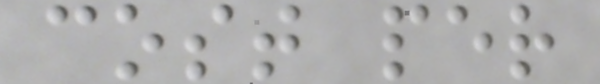cost per
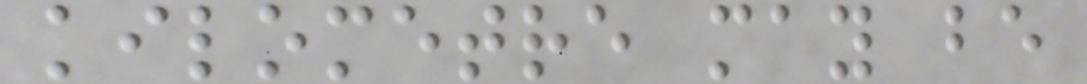kilometre may be
